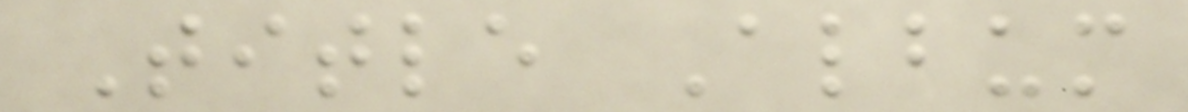Title Album
